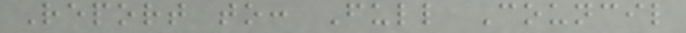Report to: Full Council
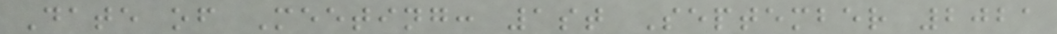Date of Meeting: 1st September 2021
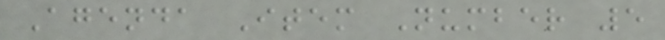Agenda Item Number 5
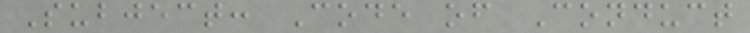Subject: Code of Conduct
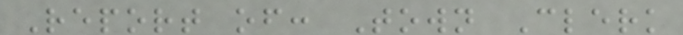Report of: Town Clerk
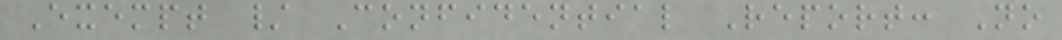Exempt / Confidential Report: No
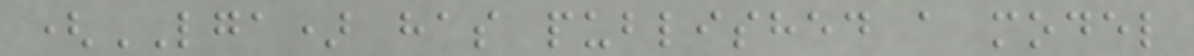(LGA) has published a model
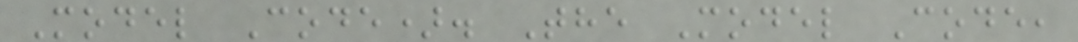Model Code). The Model Code,
